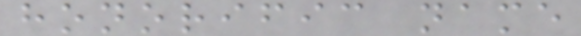honorific name
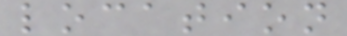location
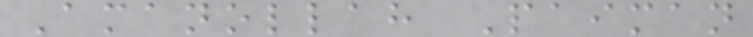Amanollah Paiman
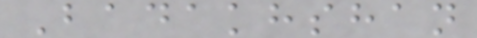Badakhshan
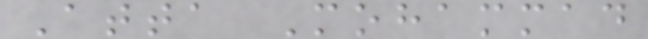Atta Mohammad
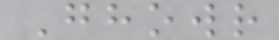Ghowr
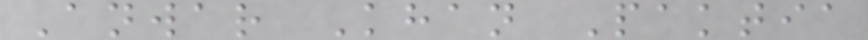Anwar Khan Paktia
